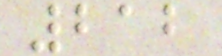212
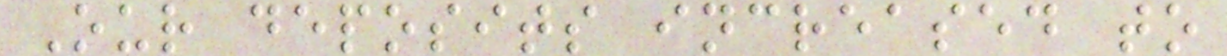Our deposits increased to
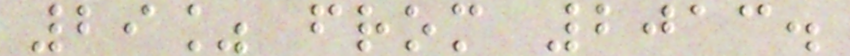29% from 2013.
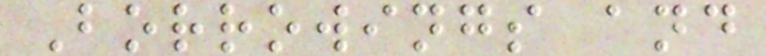Borrowings and
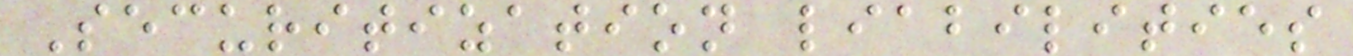Securitization liabilities
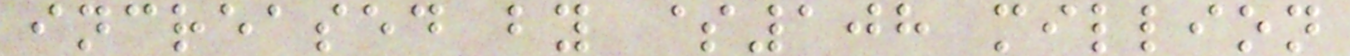increased by $108 million
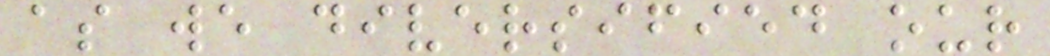as we diversified our
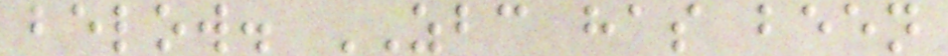below. ZBC has been
